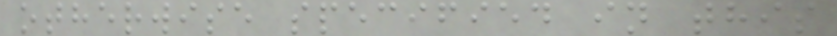otherwise specified in this
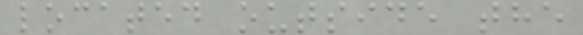located outside the
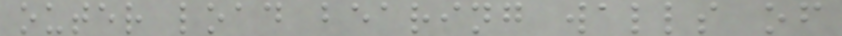outer load bearing walls of
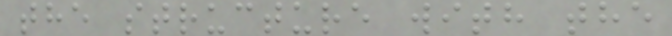the structure with the
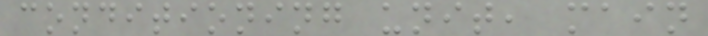conditioning unit, main
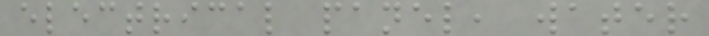electrical panel, water
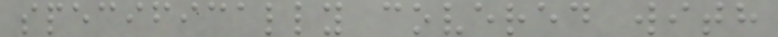specifically covered with
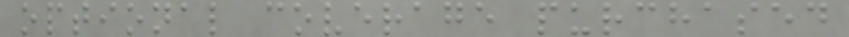optional coverage purchased
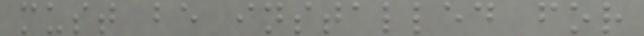must be installed for
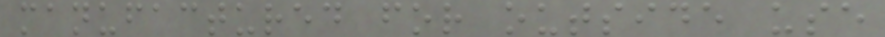manufactured for outside use
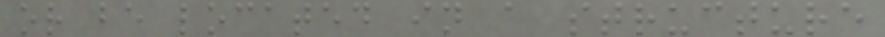or be located in a structure
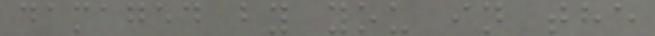damaged by you in the
